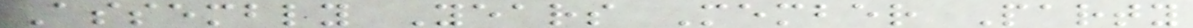Assembly Years Member Party
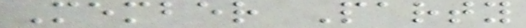Member Party
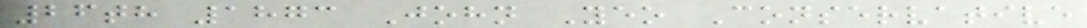26th 1873 John Yeo Conservative
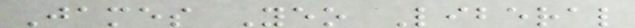James Yeo Liberal
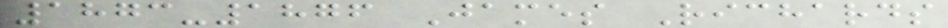1873-1876 James Richards
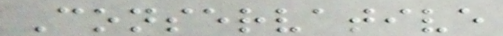Conservative
